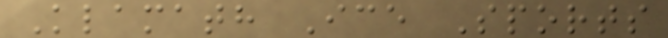Klamath Ice Sports
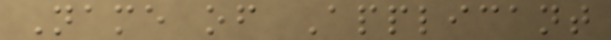Name of Applicant
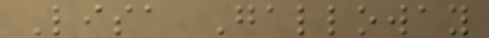Lisa Galloway
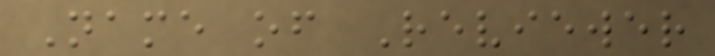Name of Reviewer
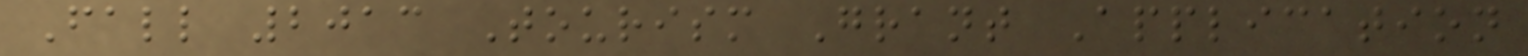Fall 2013 Tourism Grant Application
